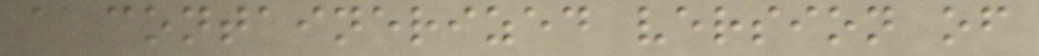a containerized version of
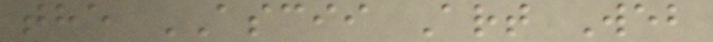the ASCII Art Web
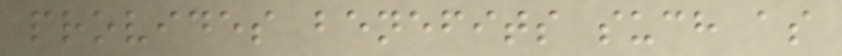provides benefits such as
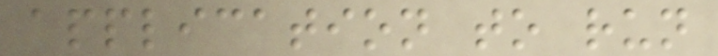application to run
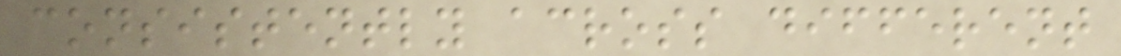consistently across different
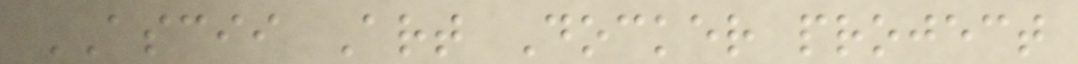ASCII Art Docker project
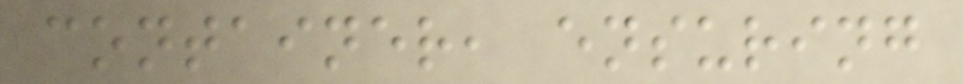container, ensuring
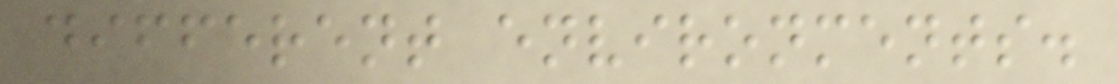different environments.
